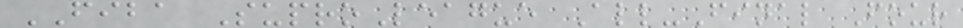FIBA SuproLeague All-Final Four
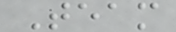Team
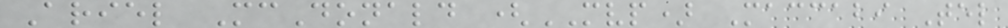Ariel McDonald (MVP) Maccabi Tel
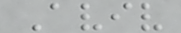Aviv
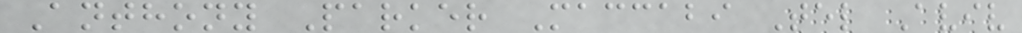Anthony Parker Maccabi Tel Aviv
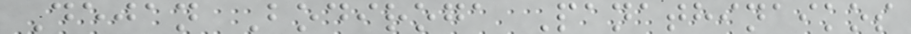Dejan Bodiroga Panathinaikos
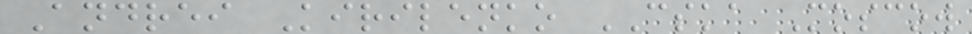Andrei Kirilenko CSKA Moscow
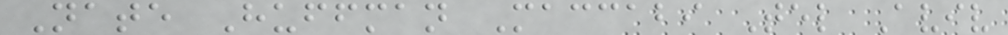Nate Huffman Maccabi Tel Aviv
